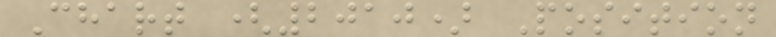Chart (2010) Position
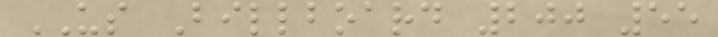US Billboard 200 55
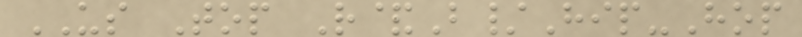US Top R&B/Hip-Hop
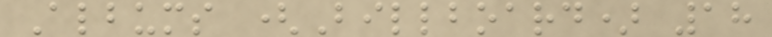Albums (Billboard) 18
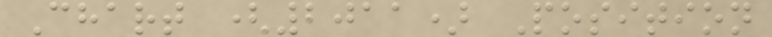Chart (2011) Position
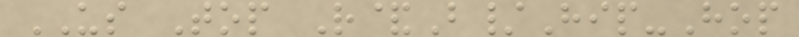US Top R&B/Hip-Hop
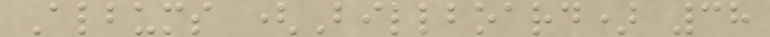Albums (Billboard) 38
